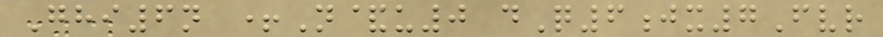Ghi6n +N&u0 dQ6jx7Fvr
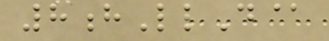8hLlD@
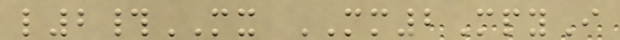l2#MX MM2MpyI
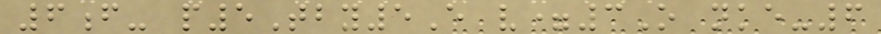6f- p5Tby5E v=3O nke-6
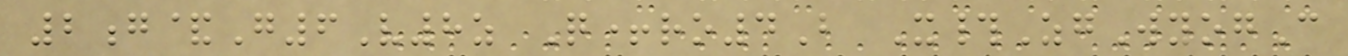2g&G6V8z Q+ro4B X#ZgWyogC
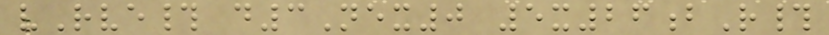vRve# d3Nex0 5x26bR#
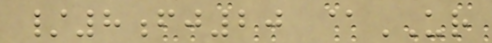/8fj20 @UR
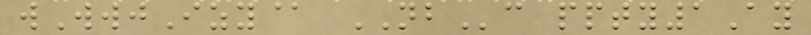wWwjIzy@ NBc ppty1Ay
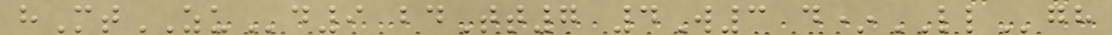hMtZUd9 bdTt7 4W3 d*LLgh
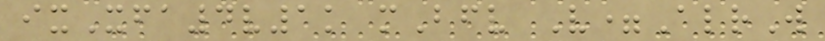ixXfa4v1k mBfv V=AlrW
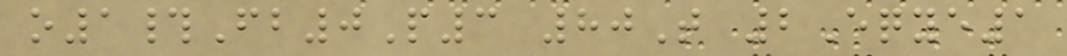o1#Fb0P3 80T 2Eqye1
